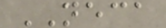NECA
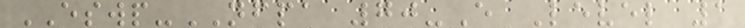ESWP-NFPA 70-E Level 1
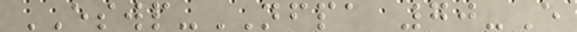ESWP-NFPA 70-E
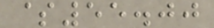$55.00
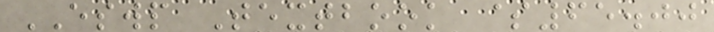ESWP Textbook $65.00
